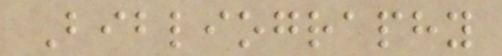Bibliography
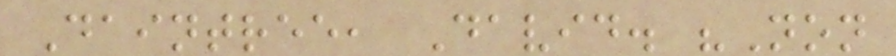Daintree, David. "Non
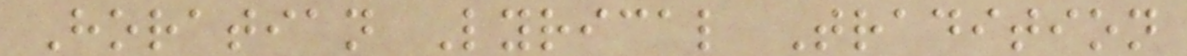Horatian Lyrical Tradition
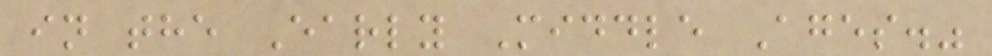in the Early Middle Ages."
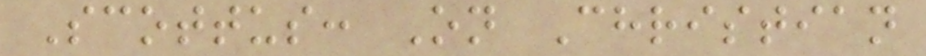Scottus: On Christian
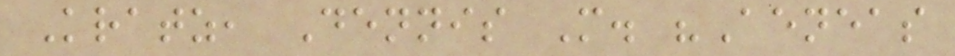Kratz, Dennis M. "Aeneas
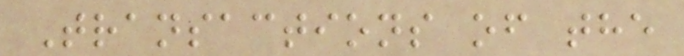Transactions of the
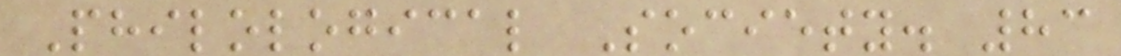Philological Society. 83
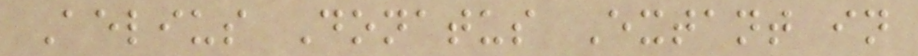Aelius Donatus Extant in
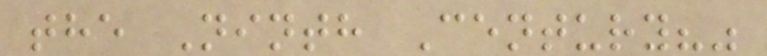the Ninth Century?"
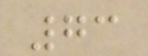73
